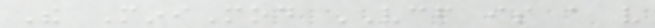The MiniMod VCF is a very
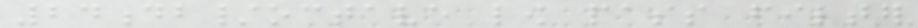24db/octave low pass filter
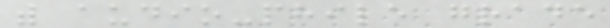with audio-phile grade
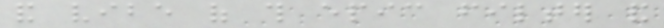and vibe of this epic filter and
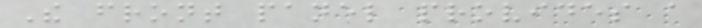The front panel provides a
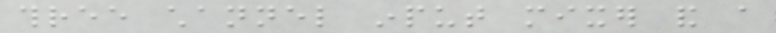three channel input mixer and a
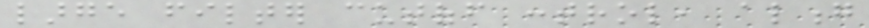large filter cutoff control, along
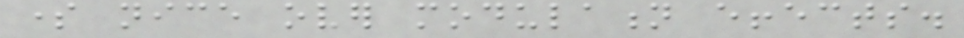some nice over modulation effects.
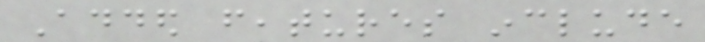Added features include
